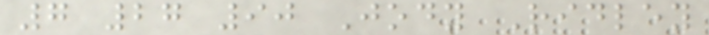7 27 90 Jody Ridley
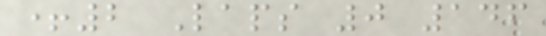+2 Laps 0 146
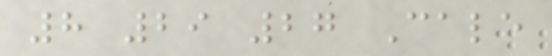8 29 27 Cale
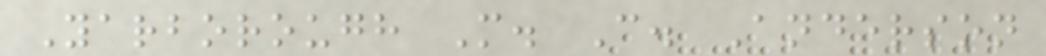Yarborough M. C. Anderson
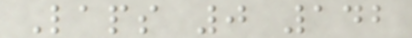Laps 0 142
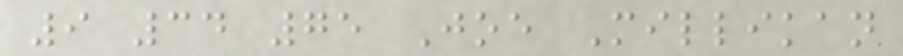9 34 75 Joe Millikan
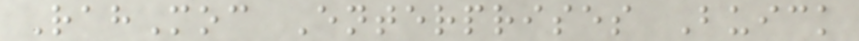RahMoc Enterprises Buick
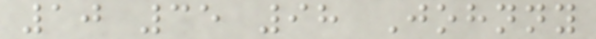10 35 98 Johnny
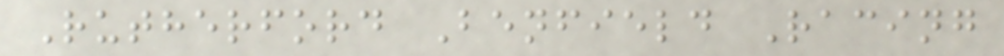Rutherford Benfield Racing
